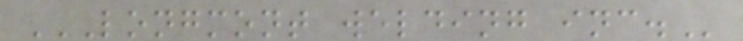LONGMONT WELDING INC.
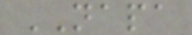NAPA
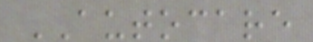AUTOCARE
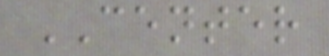CENTER
